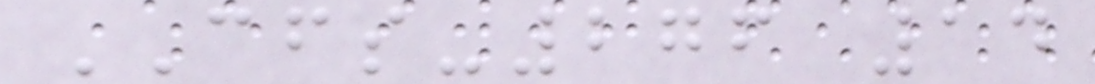CFS-276 14
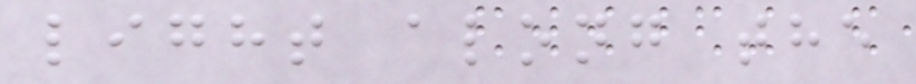light along the
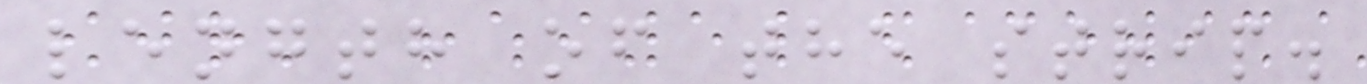length of the strip.
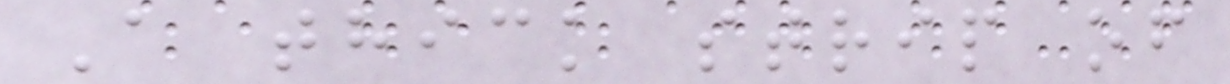A thick strip of
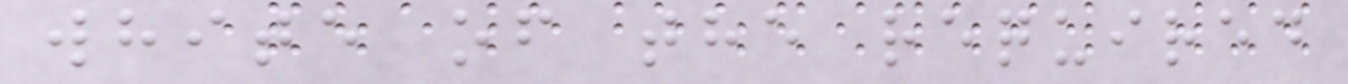white of the required
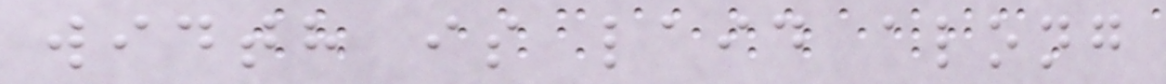width is laid along
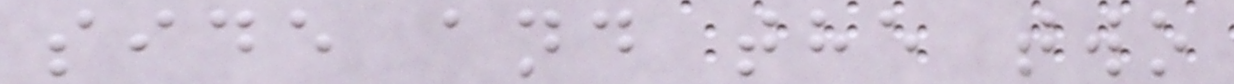side and the two
